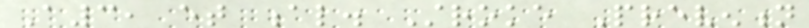A3, et al. Stroke Prevention
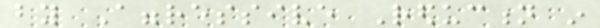by Aggressive Reduction in
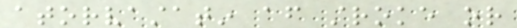atorvastatin after stroke or
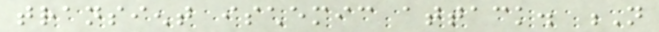transient ischemic attack. N
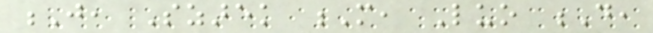J, Szarek M, Luo D,
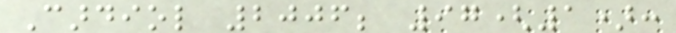Cardiol 2006; 97(1):
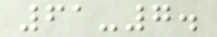61-7.
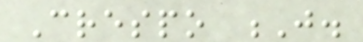Crespo J.
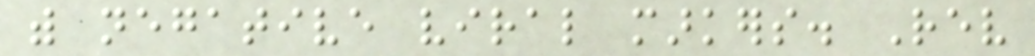with negative viral markers. Rev
